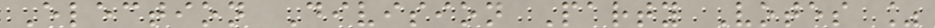Election Division Party Votes %
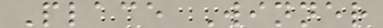Place Winner
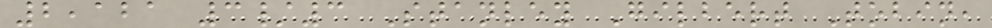2,121 3/3 Stanley Gilbert Tobin,
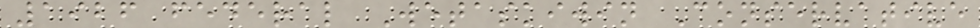1926 federal Wetaskiwin Conservative
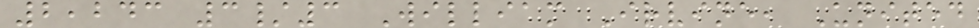2,243 3/3 William Irvine, United
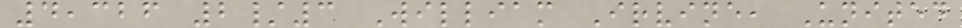4,326 2/3 William Irvine, United
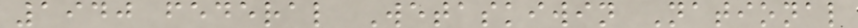1940 federal Wetaskiwin National
